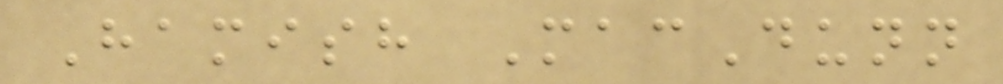Hamish MacDunn
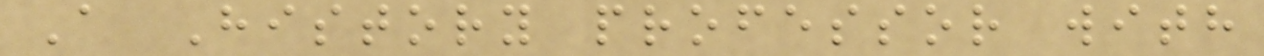A History professor with
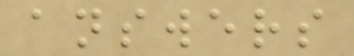answers
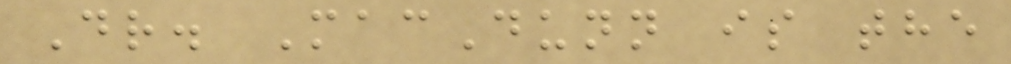Dr. MacDunn is the
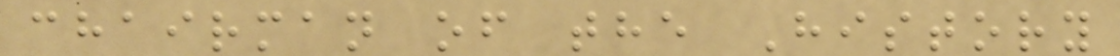chairman of the History
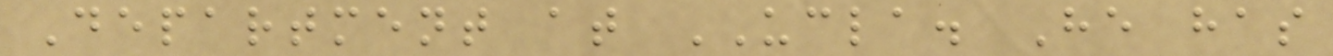Department at UCLA. He has
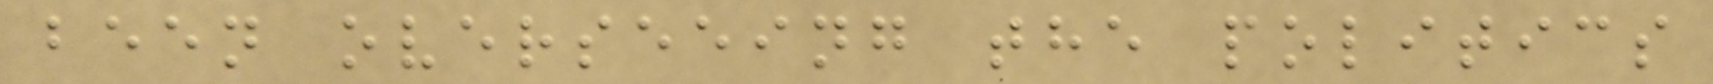been overseeing the politics
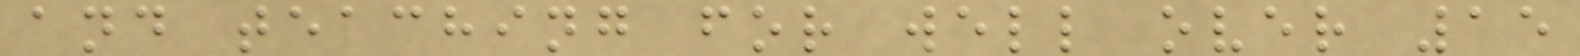and teaching for well over 15
